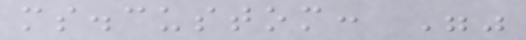ms.custom: ""
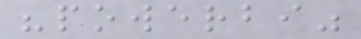"powerbi"
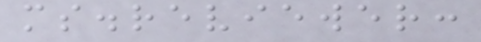ms.reviewer:
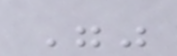""
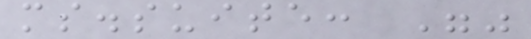ms.suite: ""
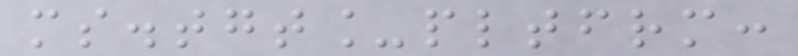ms.tgt_pltfrm:
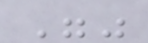""
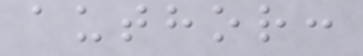author:
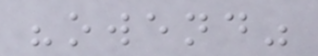"owend"
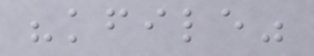"kfile"
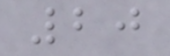20
